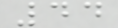44
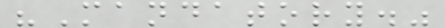"Mandatory."
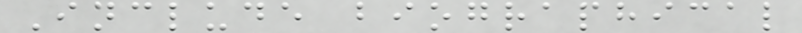Include biographical
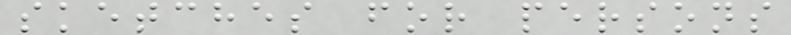sketches for persons
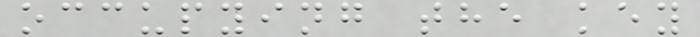occupying the key
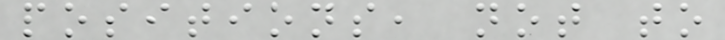positions, not to
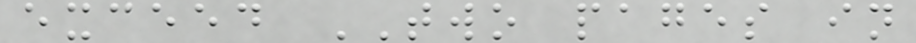exceed TWO pages in
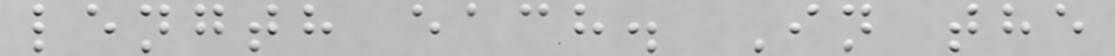length each. In the
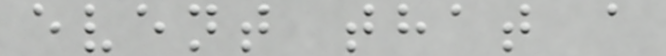event that a
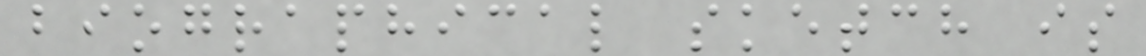biographical sketch is
